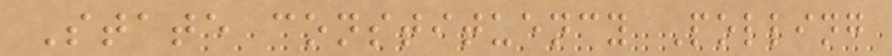State constituency Polling
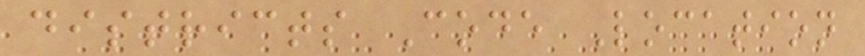districts Code Location
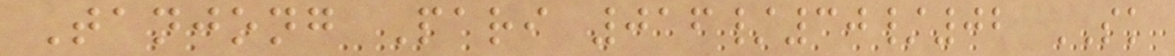Tanjong Pari 016/30/02 SK
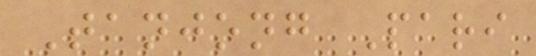Tanjong Pari
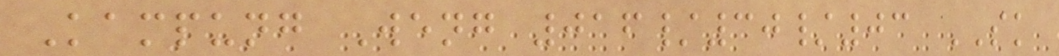Kampung Weng 016/30/03 SK
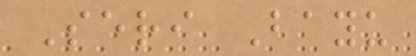Seri Bayu
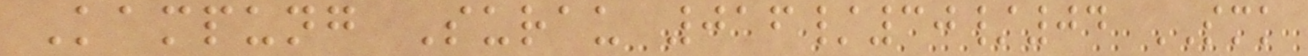Kampung Surau 016/30/04 SMK
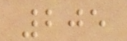205
